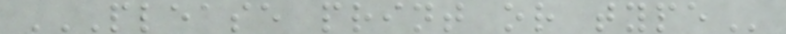PLEASE PRINT OR TYPE
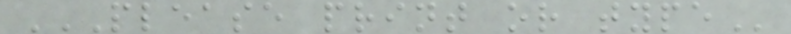PLEASE PRINT OR TYPE
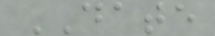DATE
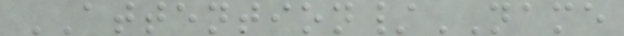ATTENTION/NAME
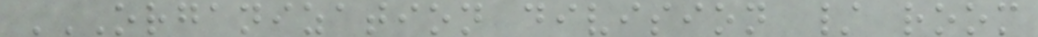ORGANIZATION DIVISION / ROOM
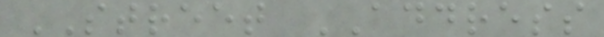STREET ADDRESS
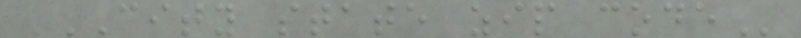CITY STATE ZIP CODE
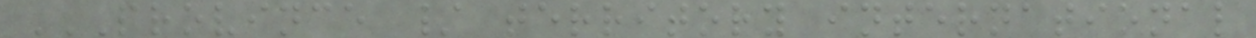PROVINCE / TERRITORY INTERNATIONAL
